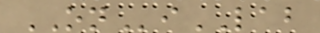ONiLAB
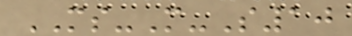MS-M-S10
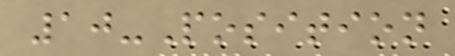10-Position
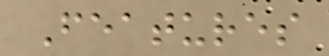Features
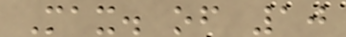Max. of 10
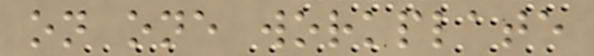on one workplate
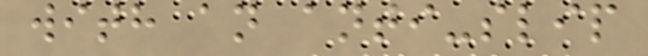with an anti-slip
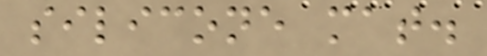silicone mat.
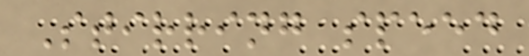Stirring speed
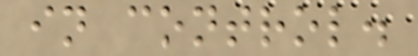in control.
